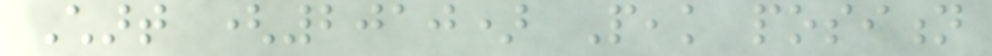Chart (2010) Peak position
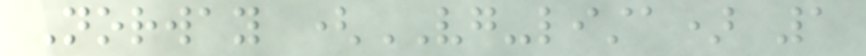Norway (VG-lista) 1
